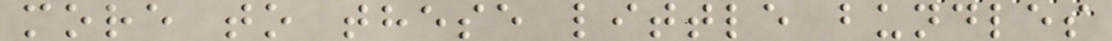more to these little bundles
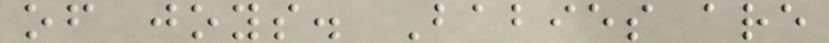of joys. Babies are
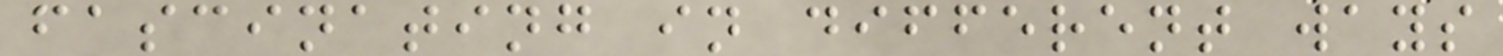fascinating in different ways
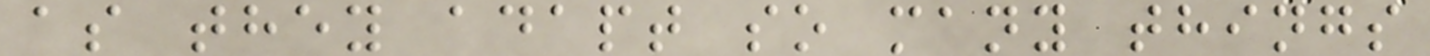as they adapt so many things
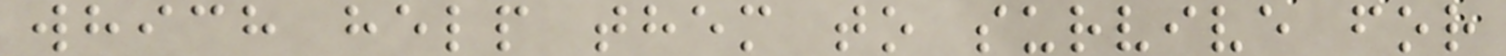which help them to survive for
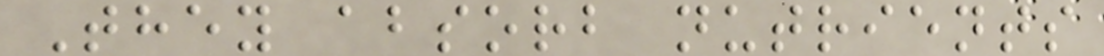They absorb nutrients
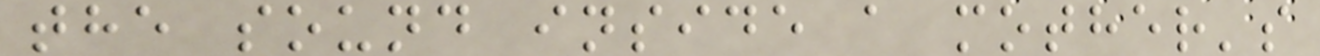the sound inside a mother's
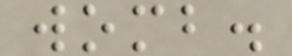womb.
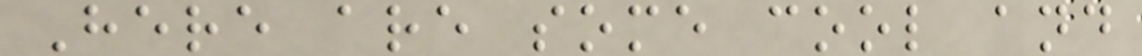Here are some cool and
